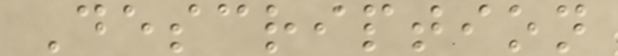Description
